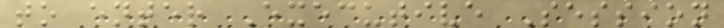to enter Executive Session
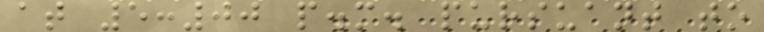at 5:00 p.m. pursuant to
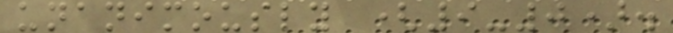unanimously (9-0).
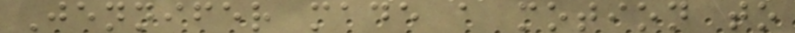Jennifer made a motion to
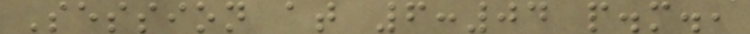Session at 6:04 p.m.,
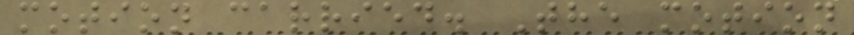motion carried. The motion
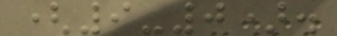(9-0).
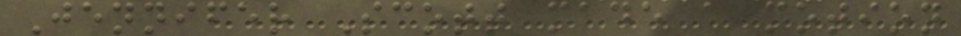Jennifer Scott made a motion
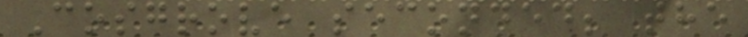Cosgrove seconded; the
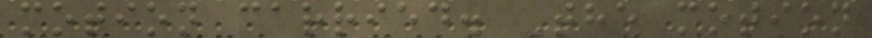motion carried. The motion
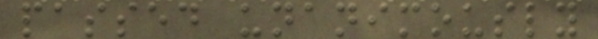passed unanimously
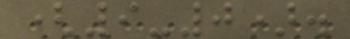(9-0).
